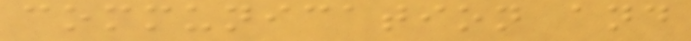communication and
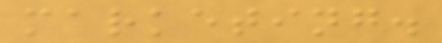marketing.
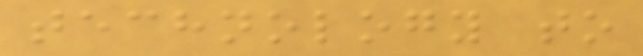technology to
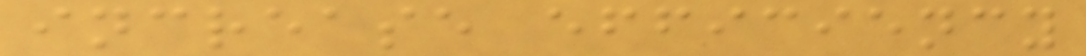increase efficiency
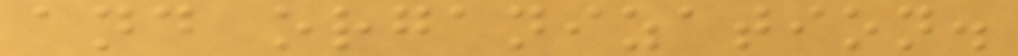and organization.
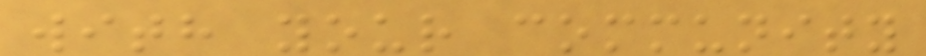with your community
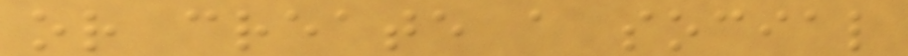or create a social
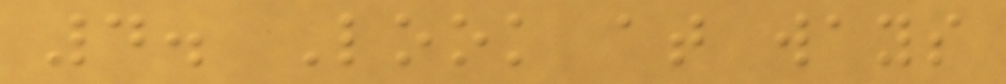4. Look at ways
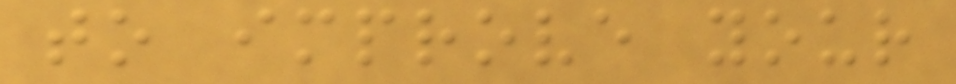to improve your
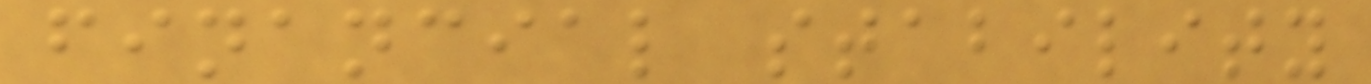financial stability
